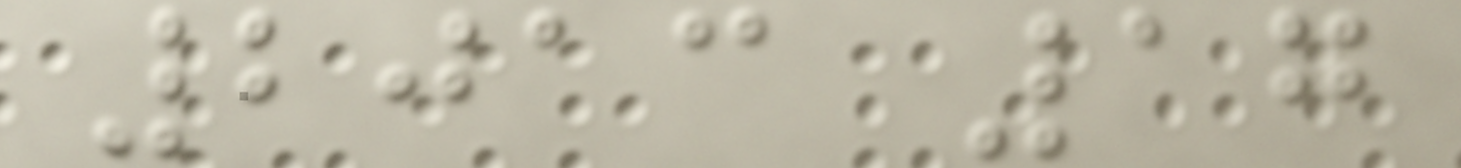2013 17
